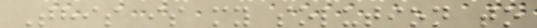This is my solution to
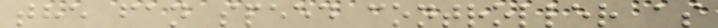the fan speed controller as
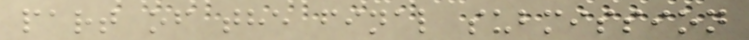part of the final submission
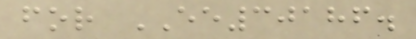for EE30186.
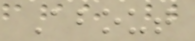About
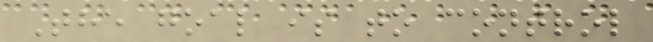The goal is to control
